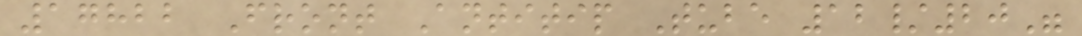17822 Front Antitip Tube 12/20"
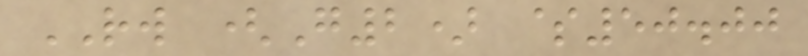RW (G2) $50.00
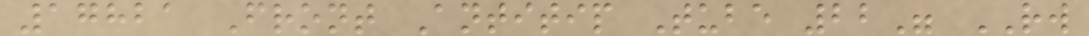17821 Front Antitip Tube 22" RW
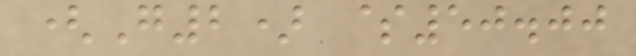(G2) $50.00
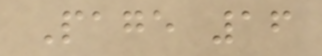Page 16
